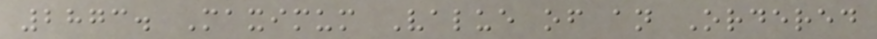2873. Maximum Value of an Ordered
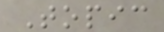Topic
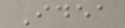Idea
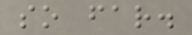so far.
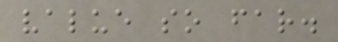value so far.
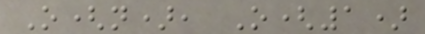O(n), O(1)
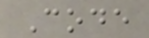Code
